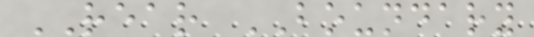REAR BOUNDARY
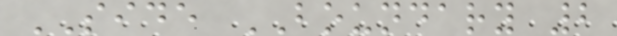SIDE BOUNDARY 2
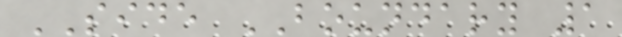SIDE BOUNDARY 1
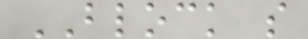BLOCK s
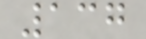137
